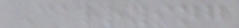Carrying
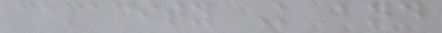capacity K and
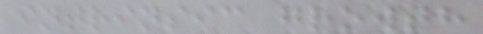intrinsic growth
